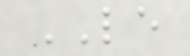LE
